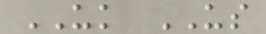UK US
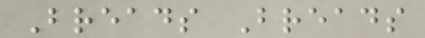Breads Breads
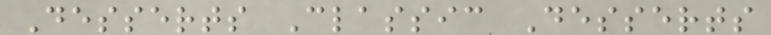Desserts Classic Desserts
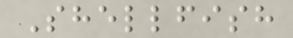Shellfish
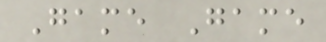Game Game
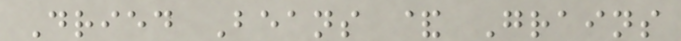Dried Beans & Grains
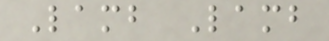Lamb Lamb
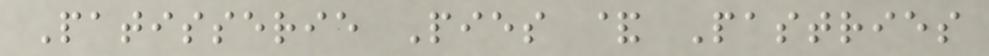Patisserie Pies & Pastries
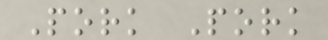Pork Pork
